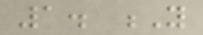1. Y
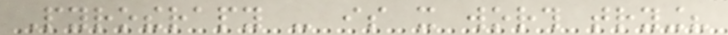Pyrotherapy - is it worth trying?
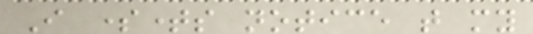I sometimes notice that my
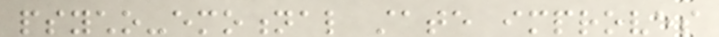psycho-emotional state improves
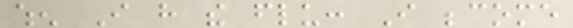when I have the flu: I become
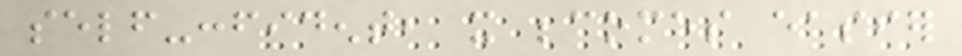self-confident, it becomes easier
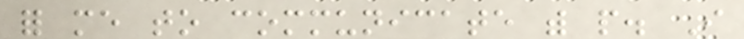for me to communicate with people. I
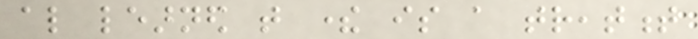also learned that there is a treatment
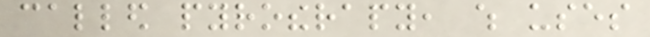called pyrotherapy, which uses
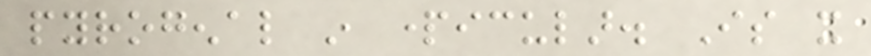pyrogenal in particular. Is it
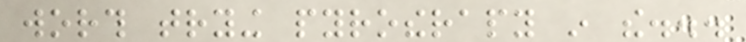worth trying pyrotherapy in the...
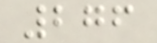276
